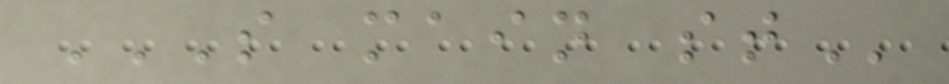S MAIN ST
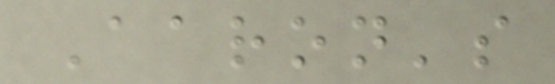Aaron's
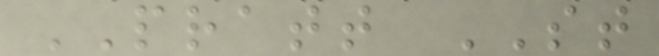PRATT ST
